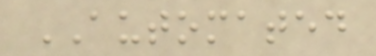AUTOMATED
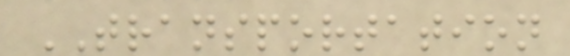TRANSPORTATION
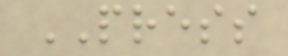PRESS
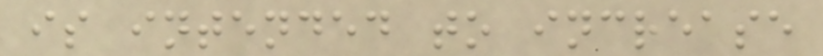is intended to increase
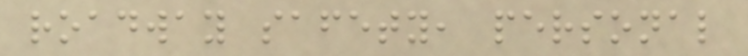roadway safety, personal
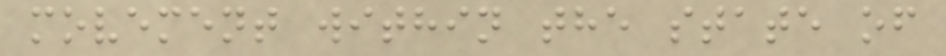movement within the state of
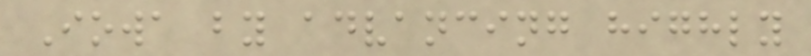Iowa by advancing highly
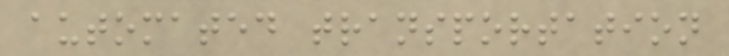automated transportation
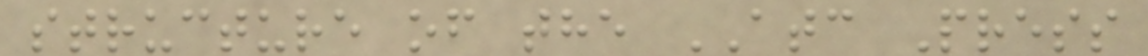structure of the ATC Press
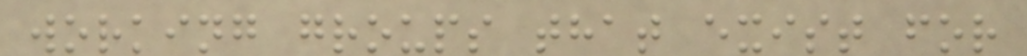working groups that exist for
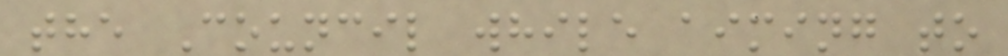the Council while aiming to
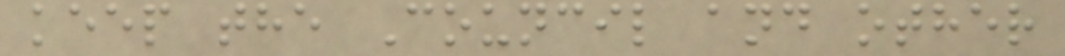keep the Council and other
